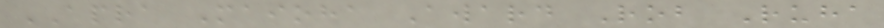APRA Maioha Award Rob Ruha
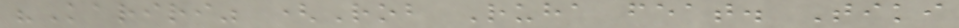"Kariri" (Rob Ruha feat. Tiki
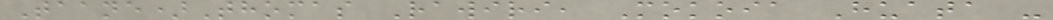Taane)Thomas Rawiri, Mokoia Huata -
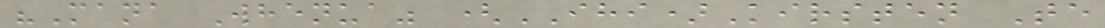"Mana Whenua" (IHI)Kirsten Te
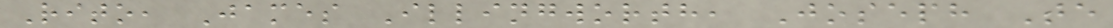Rito, James Illingworth, Joseph Te
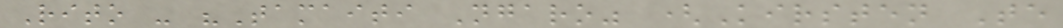Rito - "Tamaiti Ngaro" (Kirsten Te
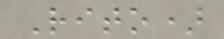Rito)
